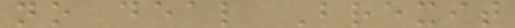no deal Brexit
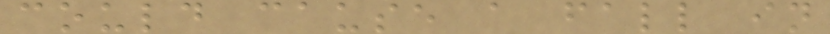could cause a fall in
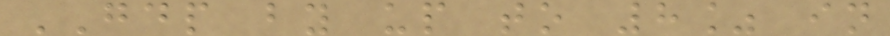GDP by up to 8% in
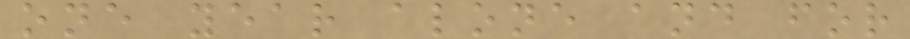one year alone and for
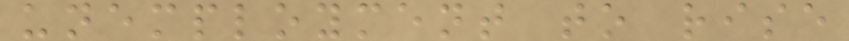unemployment to rise
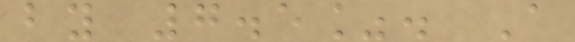by 7.5%. A
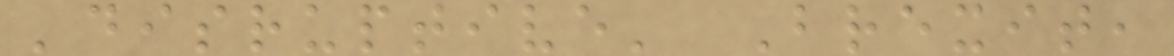'disruptive' Brexit,
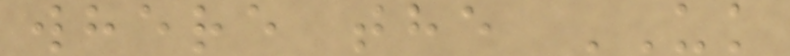where the UK
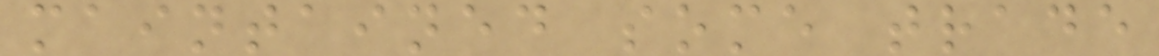maintained some trade
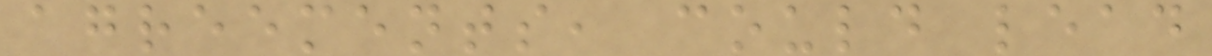agreements, could lead
